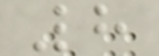8
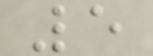5
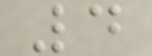4
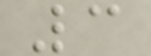3
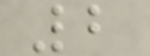2
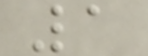1
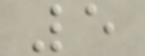5
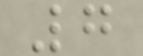7
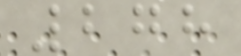278
